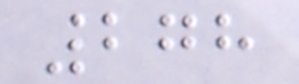278
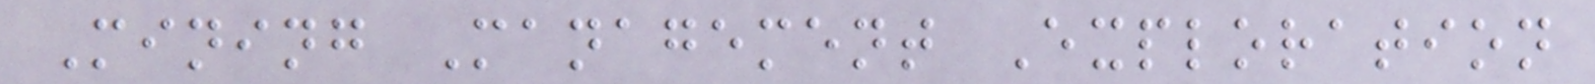Mining Management Exploration
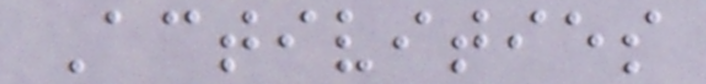Activities
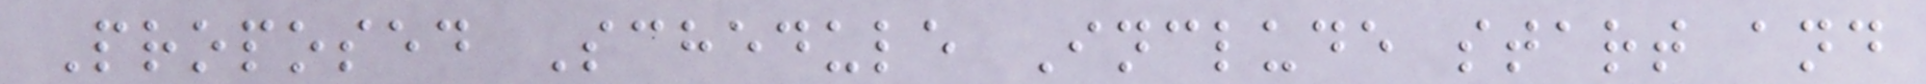Proposed Schedule Include start and
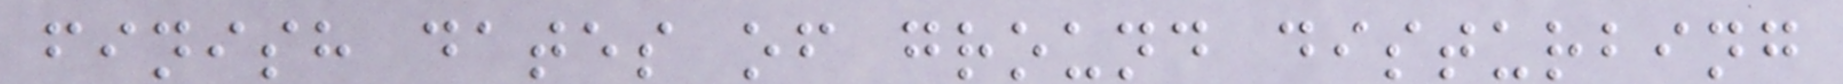finish dates of ground disturbing
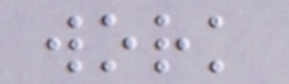work
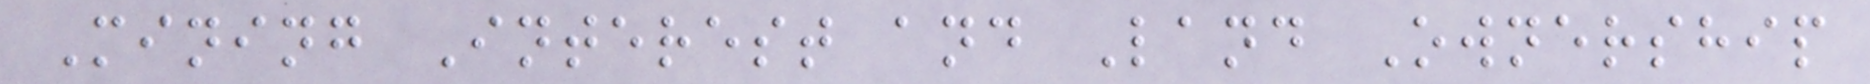Mining Interest and Land Ownership
